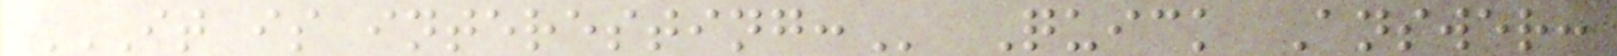IT IS INTERESTING: Quick Answer:
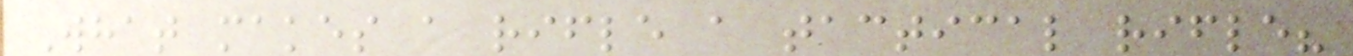What makes a rifle a tactical rifle?
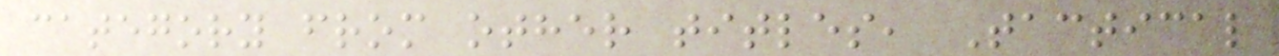category from other titles, Tactical
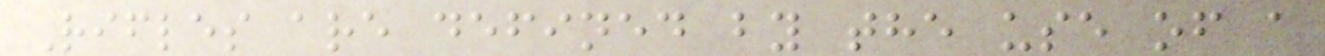Rifles are defined by the use of a
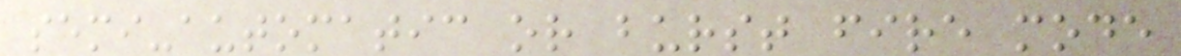semi-automatic or burst fire mode
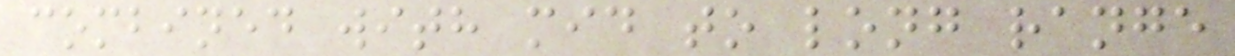combined with mid to long range
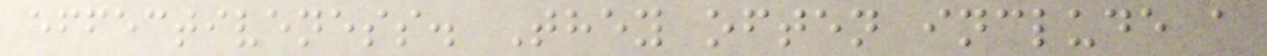effectiveness. They often include a
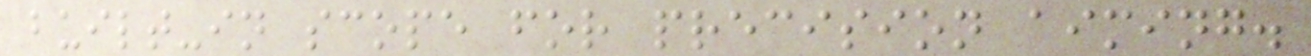built-in scope for precision aiming.
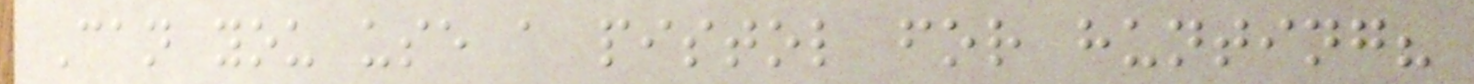Can you use a pistol for hunting?
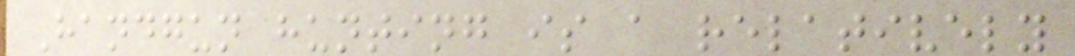Handgun hunting is a relatively
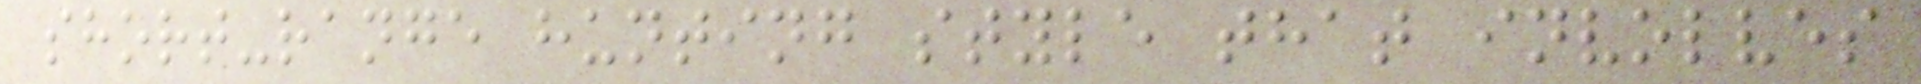short-range hunting style that involves
